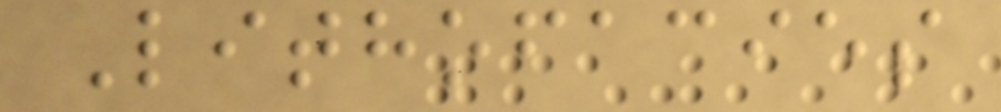Lithofacies
